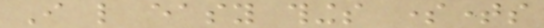I like easy things sometimes
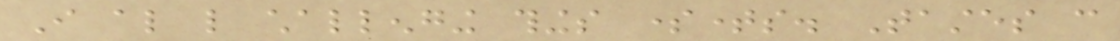I also like challenging things sometimes. Tastes can
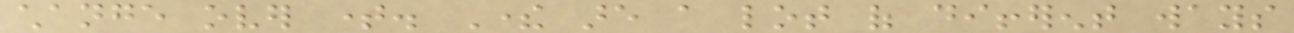change over time. There are a lot of different ways
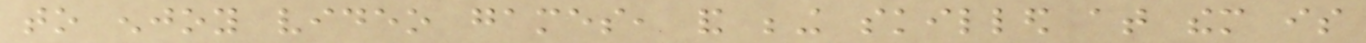to enjoy video games, and being skilled at them is
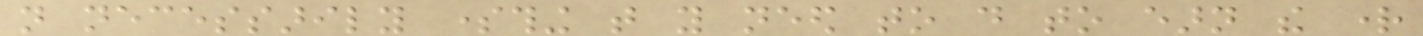not necessarily something that you need to do to earn the right
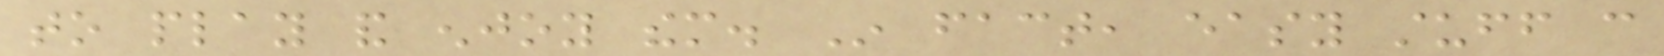to play and enjoy them. In fact, easy stuff can
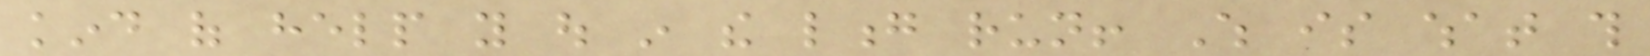kind of help you out in the long run! Which is what this
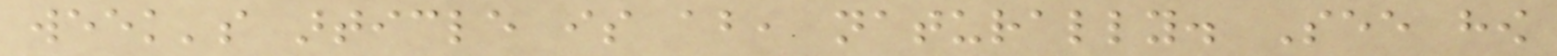week's article is about, naturally. See how
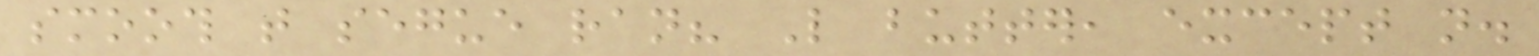smooth that segue ran? Like butter, except not.
